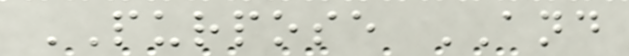PURPOSE AND
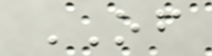OF
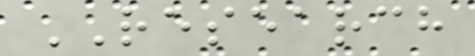RESEARCH
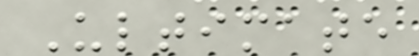Ultimate
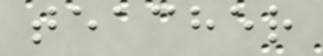teacher
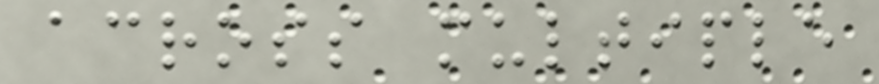across multiple
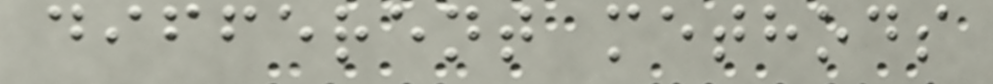different methods
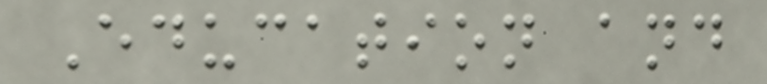Education and
